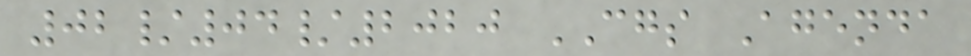02/04/2020 CGS Agenda
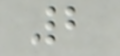2
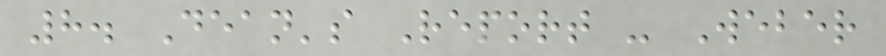8. Dean's Report - Weber
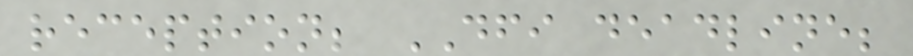reception; DFI deadline;
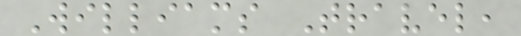Williams Travel,
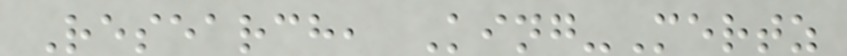Research, King-Mertz
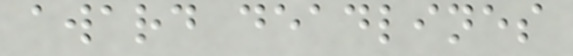award deadlines
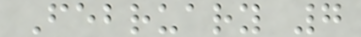February 7
